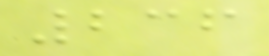236
